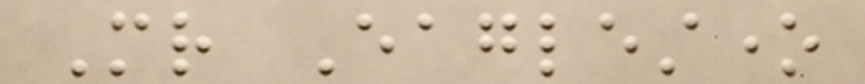Mr Eaglestone
